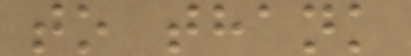to thank
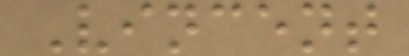Vincent
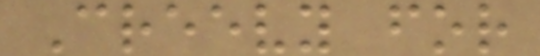Creevy for
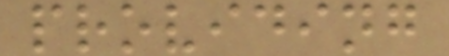providing
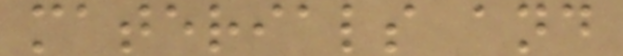materials and
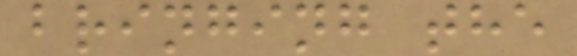bringing the
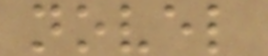novel
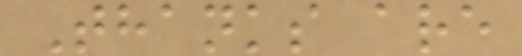Thanks are
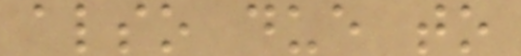also due to
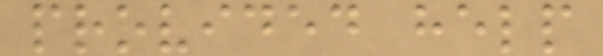provided help
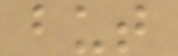but
